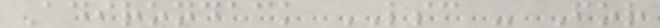Adirondack LSC - For
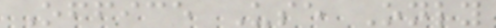Office Use Only
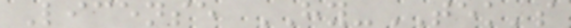License HY-TEK's
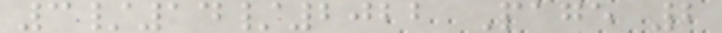3/14/2022 Page 2
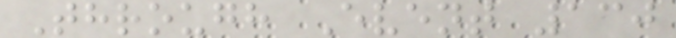Through Event 130
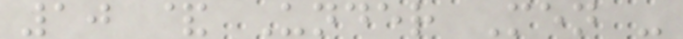10 & Under Men -
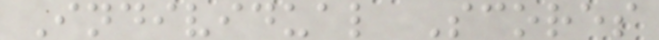Individual Scores
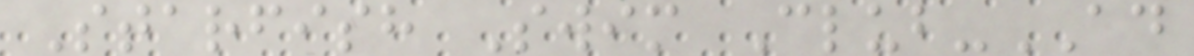Starfish Swim Club-AD
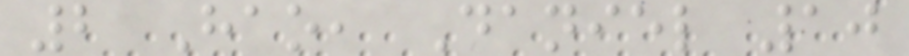2 Hao, Daniel 10
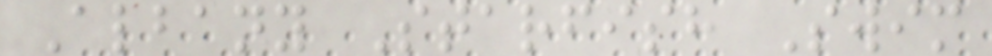Albany Starfish Swim
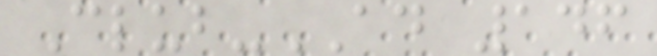Club-AD 146
